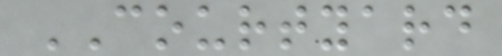COURTYARD
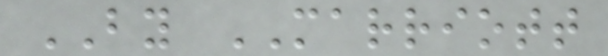BY MARRIOTT
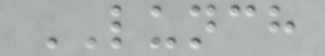LUNCH
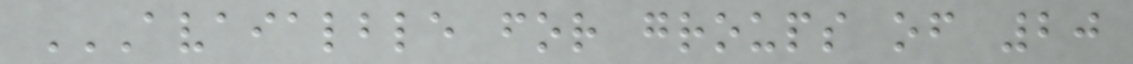AVAIALBLE FOR GROUPS OF 20
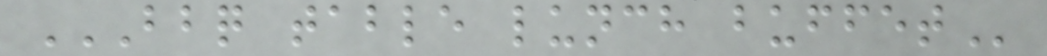BBQ TABLE LUNCH BUFFET
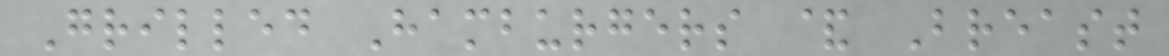Grilled Hamburgers & Breast
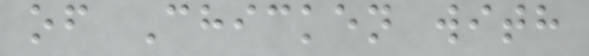of Chicken with
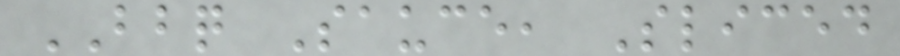BBQ Sauce, Sliced
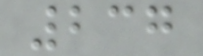237
